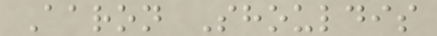Aaron Shouldis
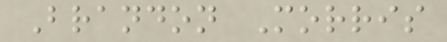Brandon Morris
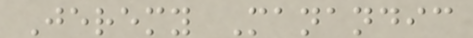Jeremy Manandic
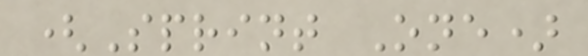(Sprint One)
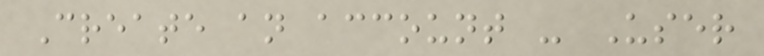Create an account - User
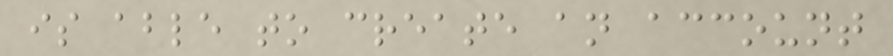is able to create an account
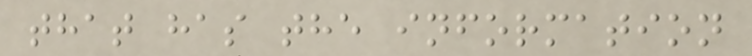that has the information
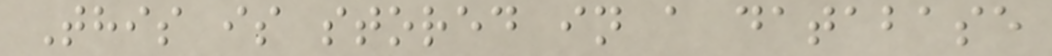This is stored in a database
